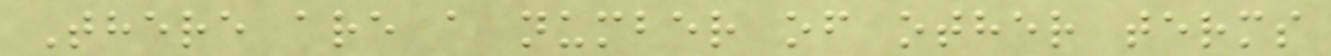There are a number of other terms
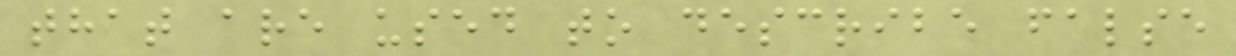that are used to describe false
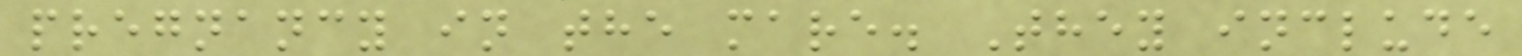pregnancy in the mare. They include
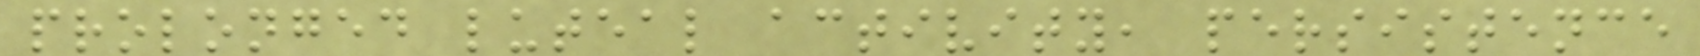prolonged luteal activity, persistence
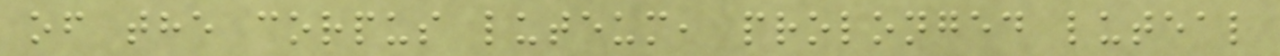of the corpus luteum, prolonged luteal
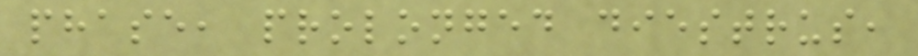phase, prolonged diestrus,
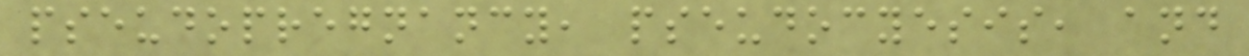pseudopregnancy, pseudocyesis, and
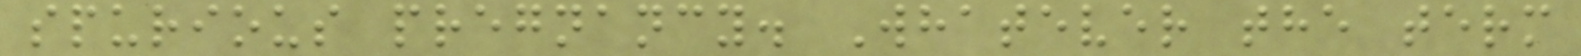spurious pregnancy. Whatever the term
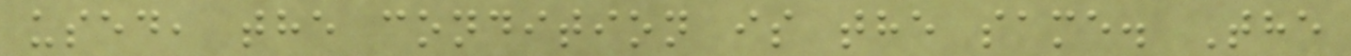used, the condition is the same. The
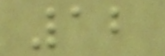12
